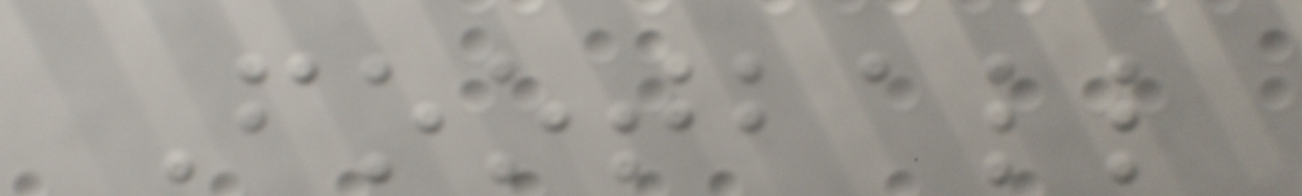Football
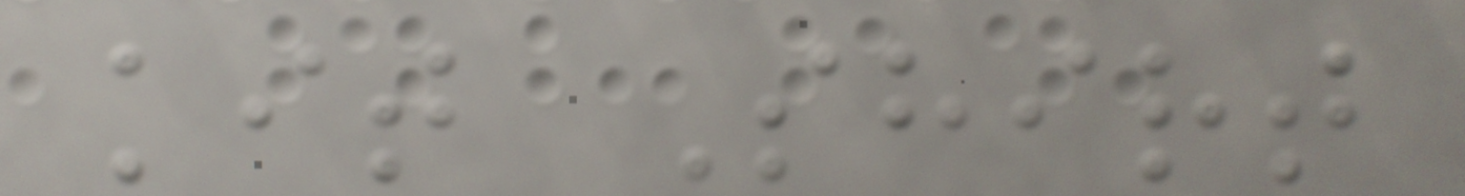kit Shirt
